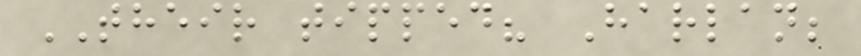THEIR tipped? Harlan;
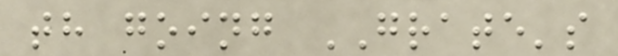th going GRATE's
